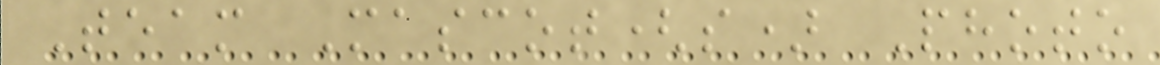Team Mascot(s) Photo
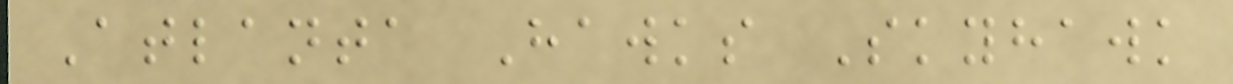Atlanta Hawks Skyhawk
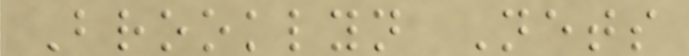Brooklyn Nets
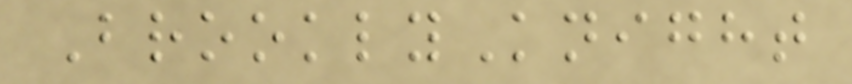BrooklyKnight
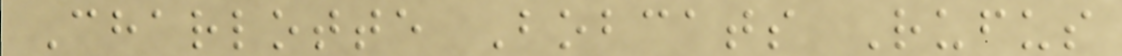Charlotte Bobcats Rufus
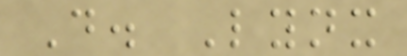D. Lynx
